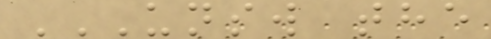UNSW THE
